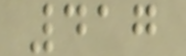417
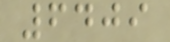6409
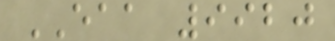EAA 9920
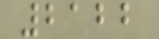2122
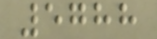5788
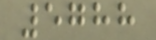5788
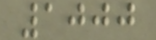1000
